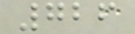726
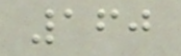160
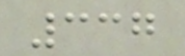337
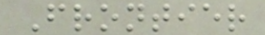Frontier
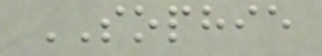SOPHIE
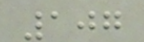107
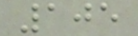105
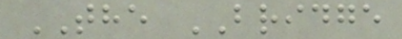THE BRIDGE
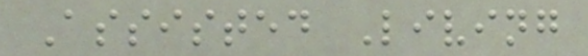Assisted Living
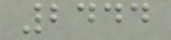2444
